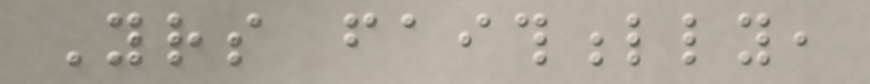Yours faithfully,
